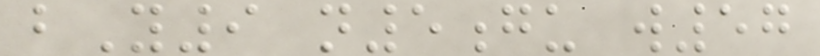bY9 n5gu w57
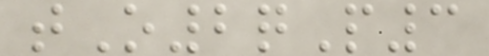tO2qP3
